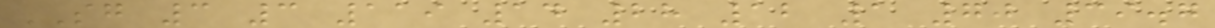SG 3 3 119 14 28 12 1 70 39.7
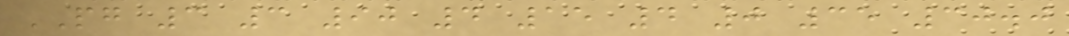PG 3 3 90 4 15 4 0 35 30.0
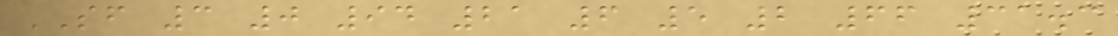SF 3 0 94 21 6 5 2 66 31.3
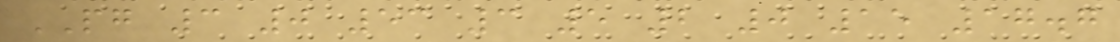PG 3 0 53 3 5 2 0 15 17.7
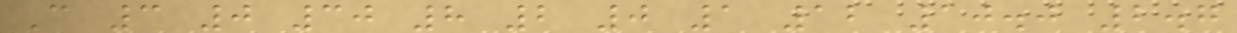C 3 0 30 8 2 0 1 12 10.0 2.7
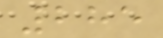285
